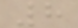8
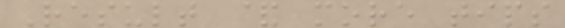Result & more tips
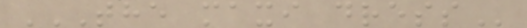THE MAXI DRESS
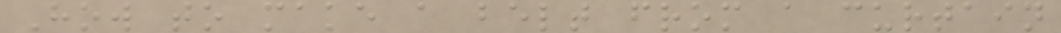How to make a belt from a curtain
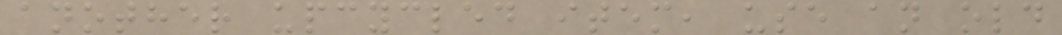another upcycled item, use an old
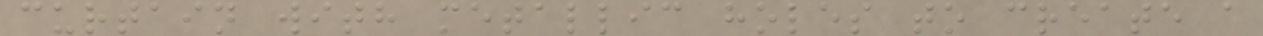curtain with metallic holes to create a
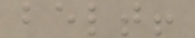belt!
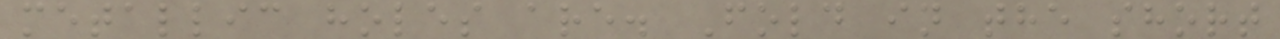metallic holes are. Fold in the short
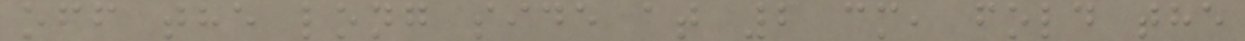off the long side at 2 cm, fold the
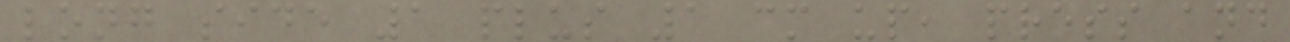long side 1 plus 1 cm up, press and
